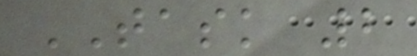TASK 2
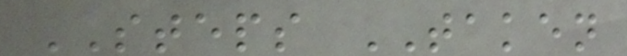STEPS TAKEN
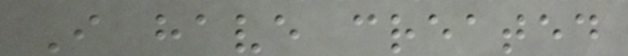I have created
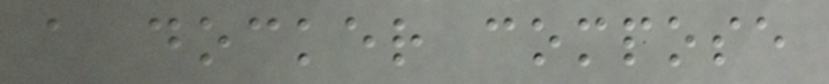a docker compose
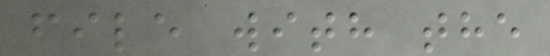file with the
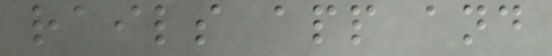rails app and
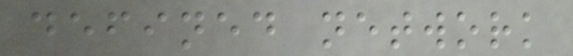defined network
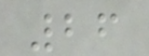26
